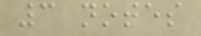3 notes
